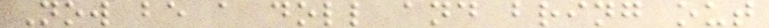Now be a doll and bring out
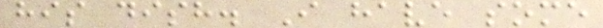his dish. I have some
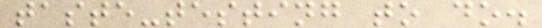taste-testing to do.
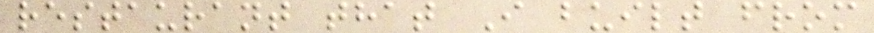restaurant that I built from
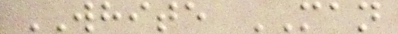WHITE MAN
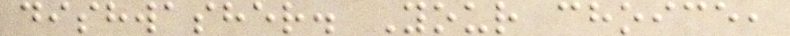dishwasher. Your choice,
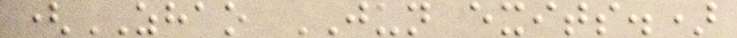(ZHAO JUN exits.)
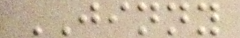JINNY
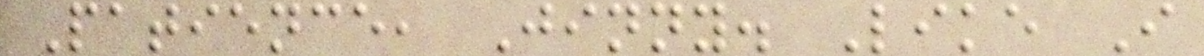Patience, Jinny. Like I
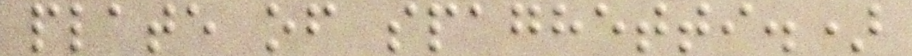plate of spaghetti.)
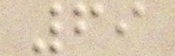69
